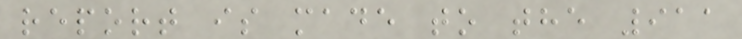report is made to the 911
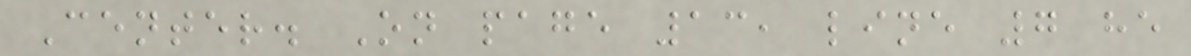Center. On page 13, line 7 he
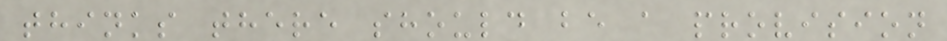thinks there should be a provision
